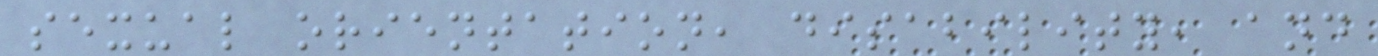sexual orientation, disability, and
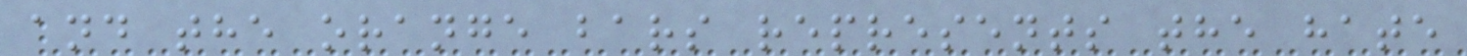and the orange bars represents the hate
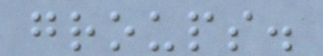groups.
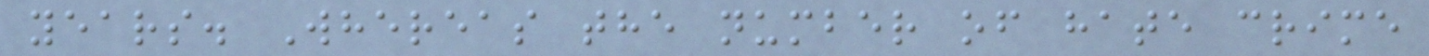years. Whereas the number of hate crime
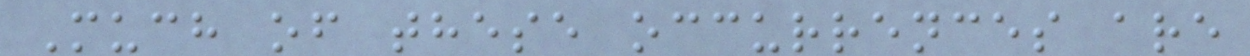Much of these occurrences are
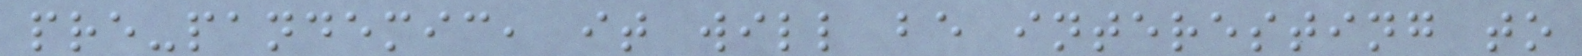pre-pandemic, it will be interesting to
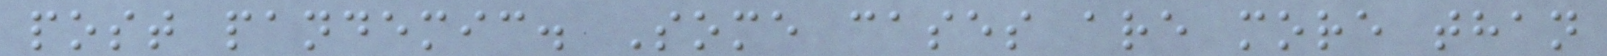post pandemic. Some cases are more than
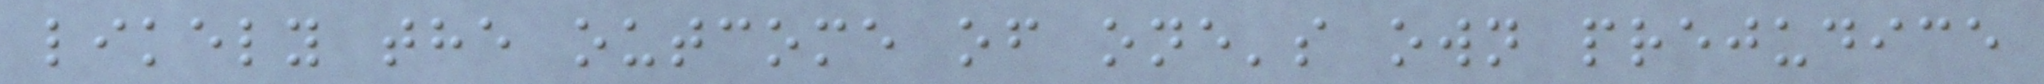likely the outcome of one's own prejudice
